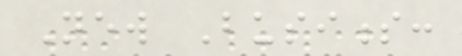New Business:
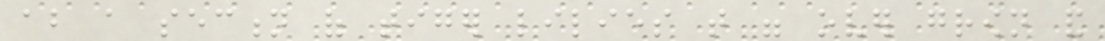about a section of tiger lilies that were over grown and
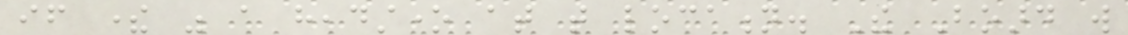if there was a headstone at that location. The Board will
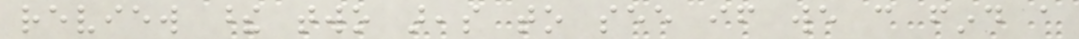review these two areas to see if we can find a
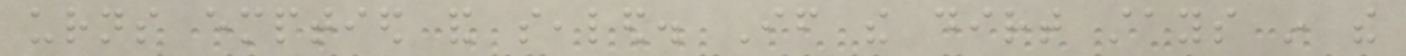urns emptied and sealed. If the dirt stays in the
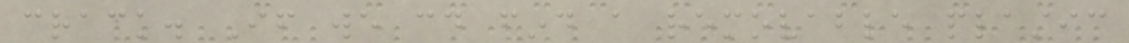crack. If we could find a removable plastic
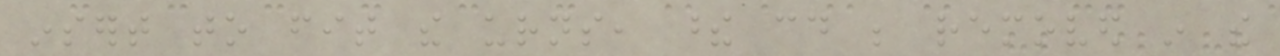insert to fit the urns, these could be removed in the
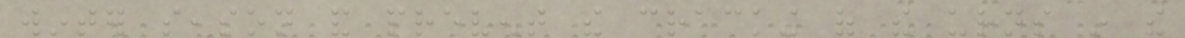winter season and prevent the cracking of the urns in the
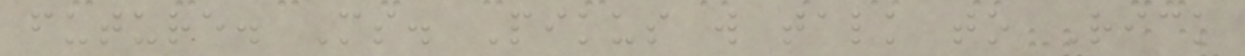future. Ms. Pikus will talk to Rick
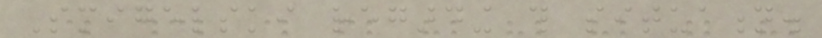Smigelski regarding this situation.
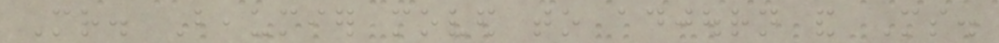Mr. Beaumier moved to adjourn and Ms.
